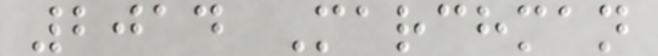2014 Marchman
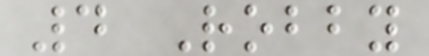4 Robby
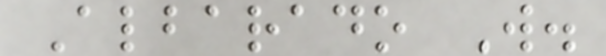Albarado W.
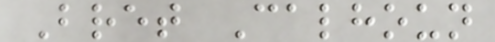Bret Calhoun
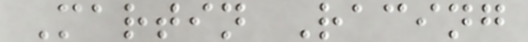Martin Racing
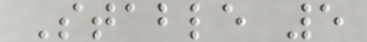Stable 5
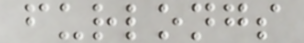furlongs
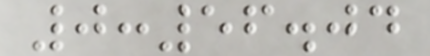0:56.04
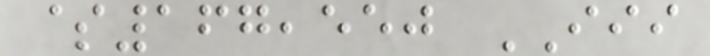$167,550 III
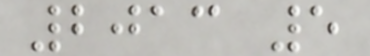2013 5
